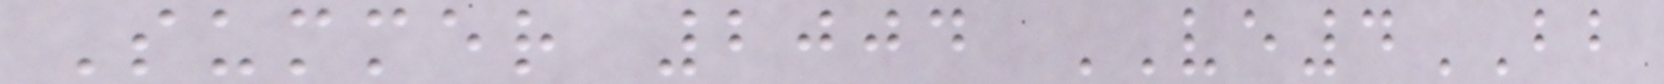Summer 2004 VE4BB
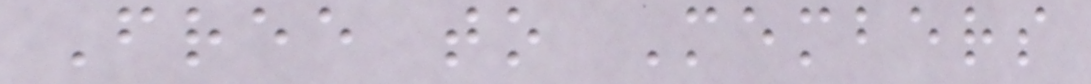Free to Members
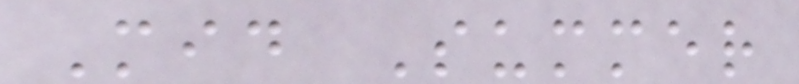Mid Summer
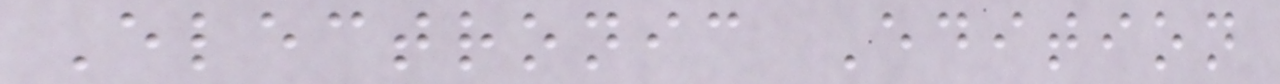Electronic Edition
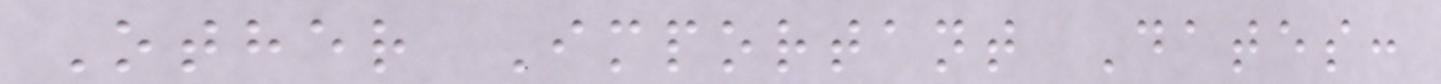Other Important Dates:
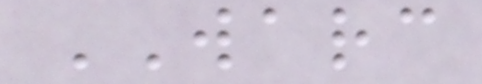WARC
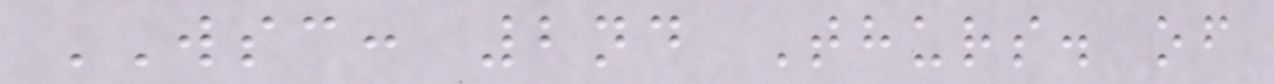WSC: 2nd Thurs. of
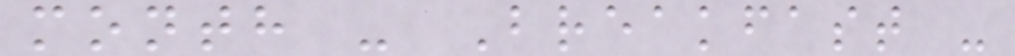month - Breakfast -
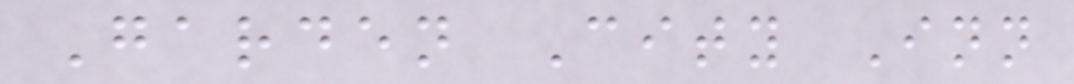Garden City Inn
